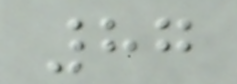87
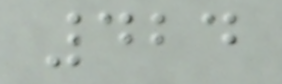424
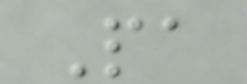Pa
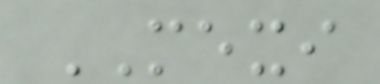MEXI
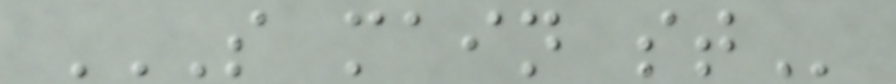S MAIN ST
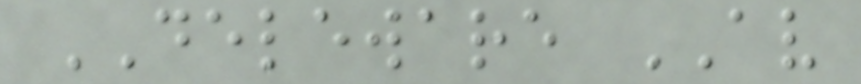DELEWARE AV
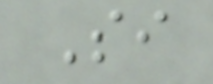Si
